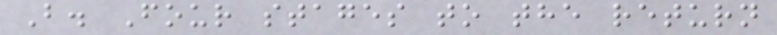B. Four stages to the return
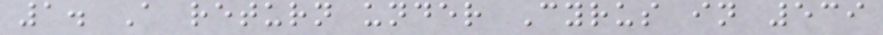1. A return under Cyrus in 539
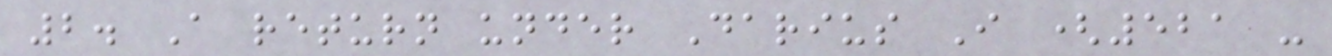2. A return under Darius I (521 -
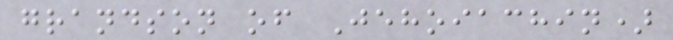grandson of Jehoiachin)
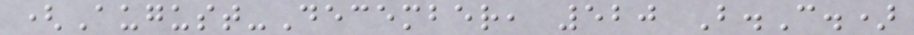(August-December, 520 B.C.)
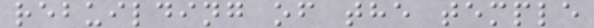rebuilding of the temple
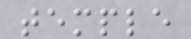temple
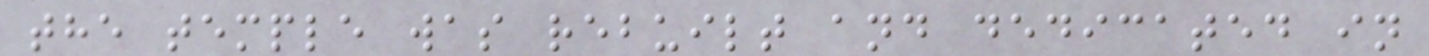the temple was rebuilt and dedicated in
